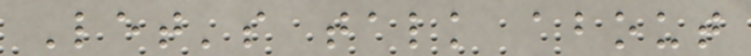Let's talk about
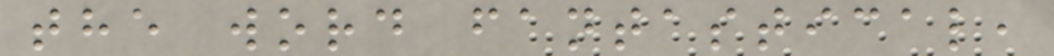the word fantastical,
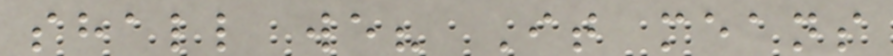shall we? It means
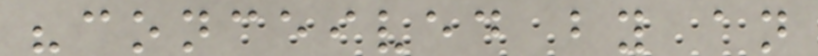"conceived by an
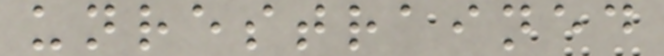unrestrained
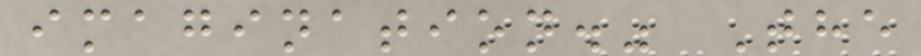imagination." The
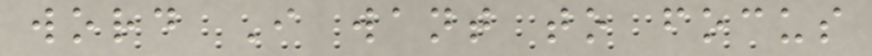word I want to focus
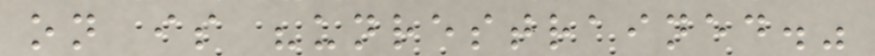on is "unrestrained."
